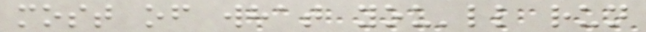most of what you'll run
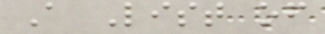A List of
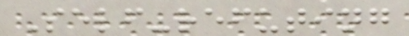Self-refuting
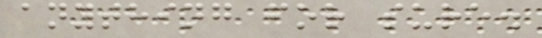anything for sure.
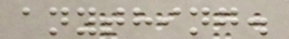anything.
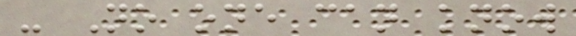- No one can know
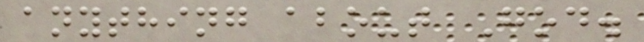anything about God.
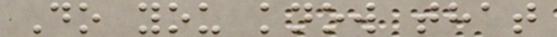Do you know that
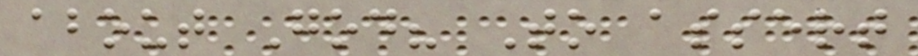about God? To assert
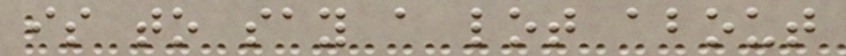is to say a lot about
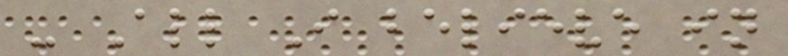- All I believe in
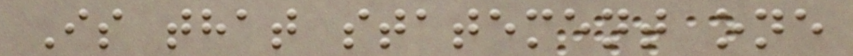Is that statement one
